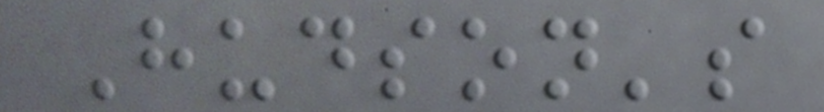Hudson's
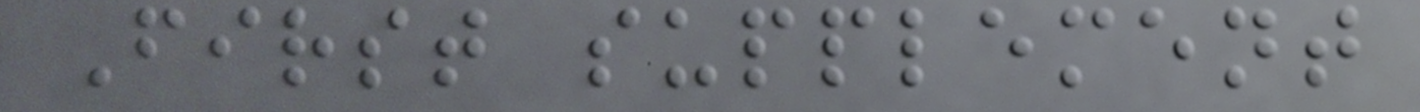First supplement
